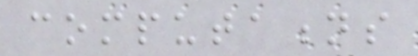computations
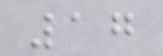17
